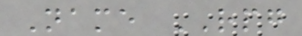Name RPG
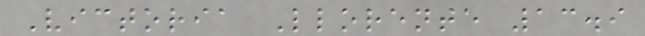Victoria Llorente 13.9
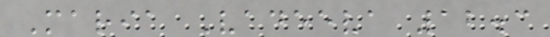Maria Vadeeva 12.3
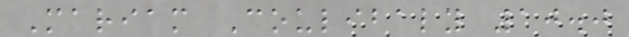Mariam Coulibaly 10.0
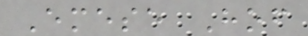Emese Hof
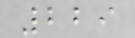229
